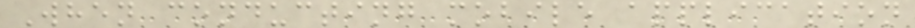When conducting mobile application
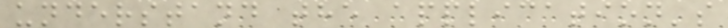understand the application's
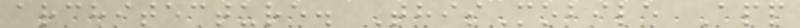architecture. ThisMobile App
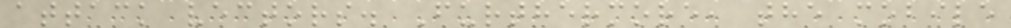attack vectors. Furthermore, the mobile
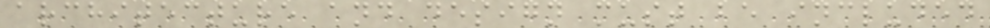architecture and design must be included
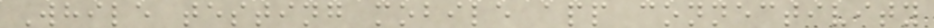While testing mobile app connectivity
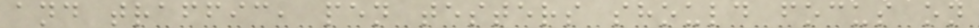and traffic, pen testers should focus on
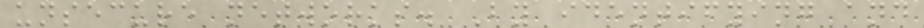unsecure networks. By identifying and
